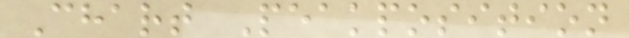Chart Peakposition
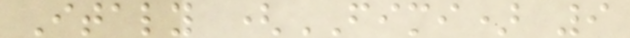Italy (FIMI) 9
